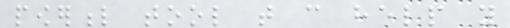powerful tool that can help you
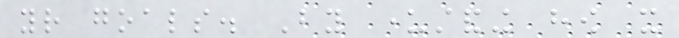your goals. By understanding how it
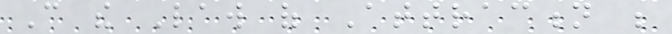Can the Law of Attraction be
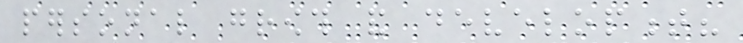personal growth and development?
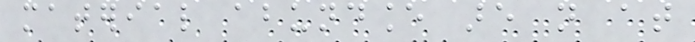material abundance are not at
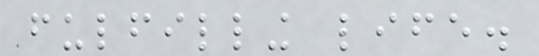fulfilling life.
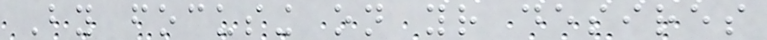By focusing on your desires
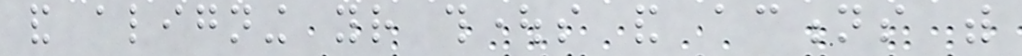and aligning your thoughts and actions with
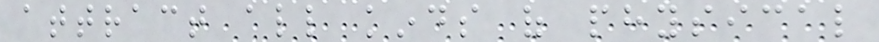attract all kinds of physical
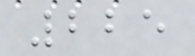225
